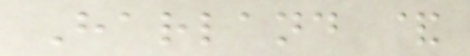Harland &
